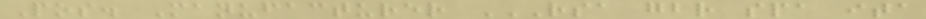Pos. Manufacturer RSA GBR SPA ITA
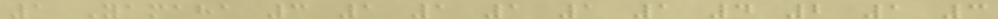1 Yamaha 3 1 1 1 1 1 4 2 1 3
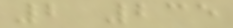2 235
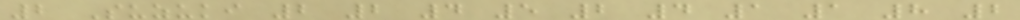2 Suzuki 2 2 4 5 2 4 1 1 8 2
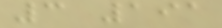3 191
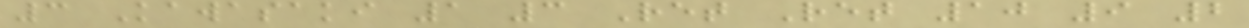3 Kawasaki 1 3 Ret Ret 10 9 2
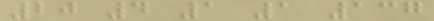20 4 1 1 137
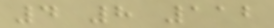4 8 112
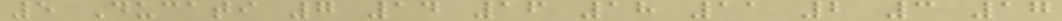5 Ducati 7 14 16 18 11 2 3 17
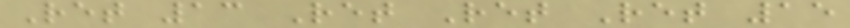Ret 13 Ret Ret Ret 15
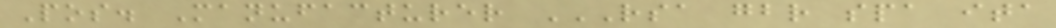Pos. Manufacturer RSA GBR SPA ITA
